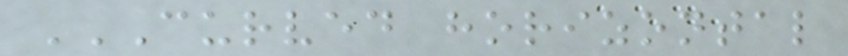CURVED HORIZONTAL
